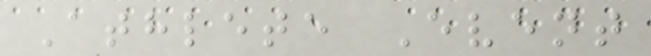Athlete Event
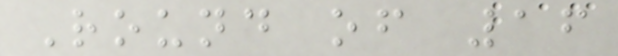Round of 16
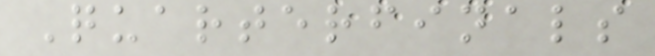Quarterfinals
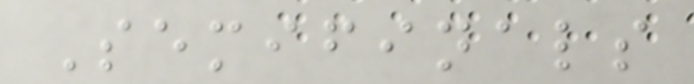Semifinals
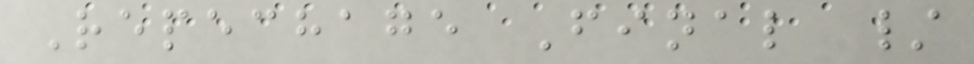Repechage Final /
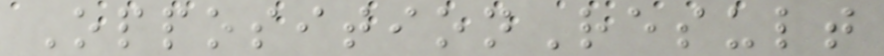OppositionResult
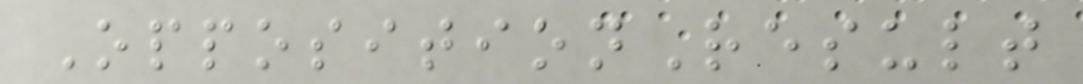OppositionResult
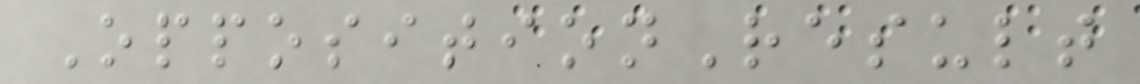OppositionResult
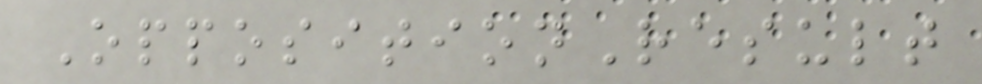OppositionResult
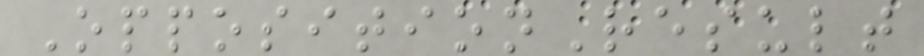OppositionResult
